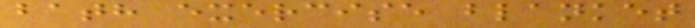bath exercise blanket
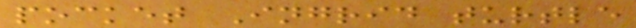pocket Ingrid turtle
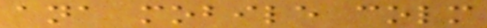ana mobile colm
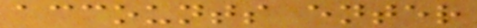accounts enter
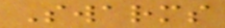Swarms
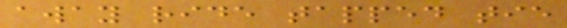away ride tapped tie
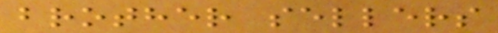brother sellers
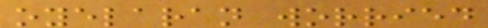oyelaran worried
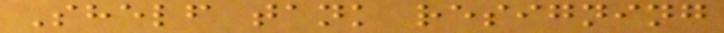Shelf tank resigning
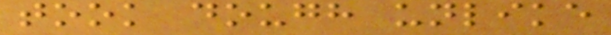took dough unlike
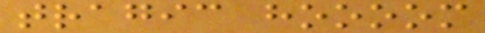tragic hoooom
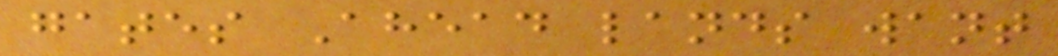gates Ahead lands want
